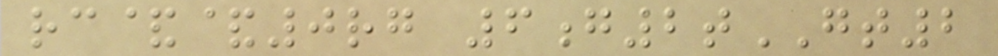rc&&0rg 6g2tGT2
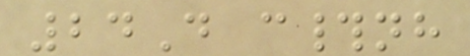24D c#nh
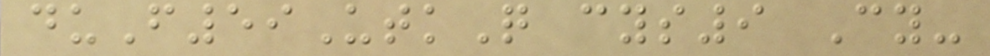duF59UtkQ cys9 Cy-
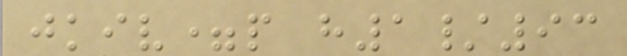jkiv=p h1/93
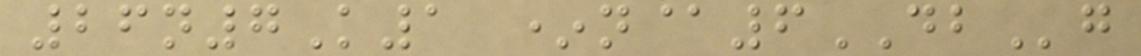26n7K1 *n@6DBg
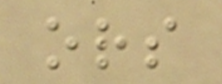ors
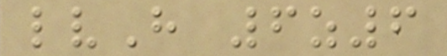lvH 6z6
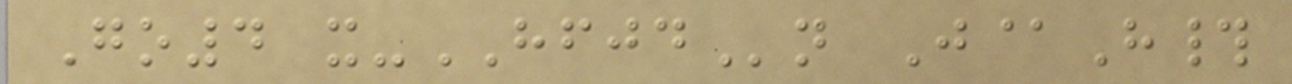Go4 x-HFJDn J@H#
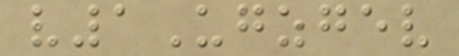v1Ugzgev
